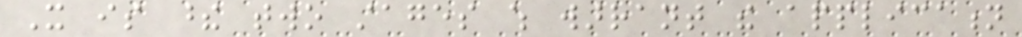It is these two stages which warrant the application
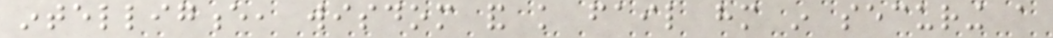intelligence, wisdom and knowledge fail him in securing a
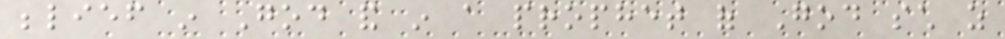belief in God and in a prophet of God such as
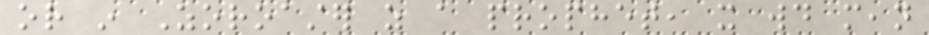or in Zoroaster as a prophet, it would mean
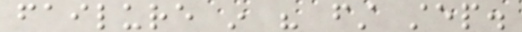failure in his first step.
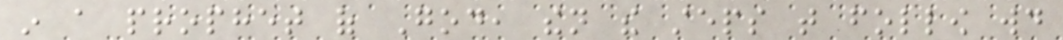in a prophet of God, then the steps that follow would
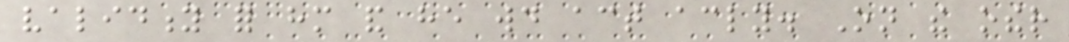validity for him and he would act accordingly. On the other
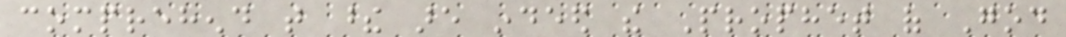comprehend that these are indeed the Prophet of God
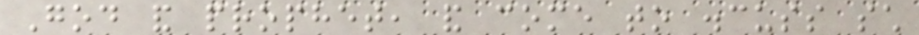God and prophet, and come to discuss such
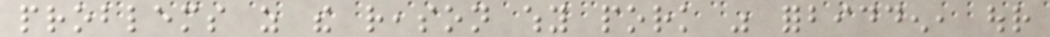problems as the reason why pork was forbidden, our
